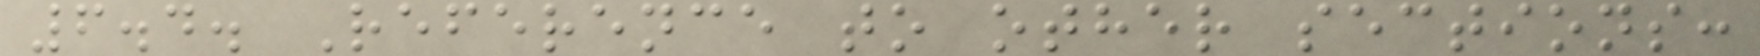6.4. Reference to other sections:
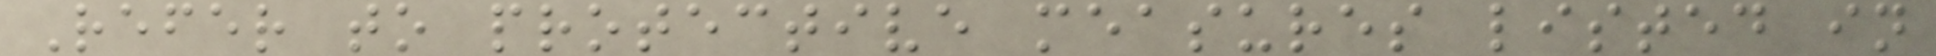Refer to protective measures listed in
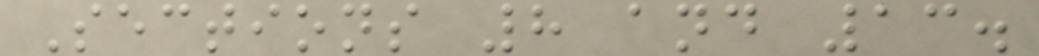Sections 8 and 13.
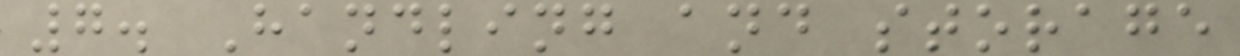7. Handling and storage
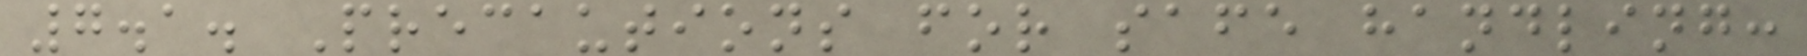7.1. Precautions for safe handling:
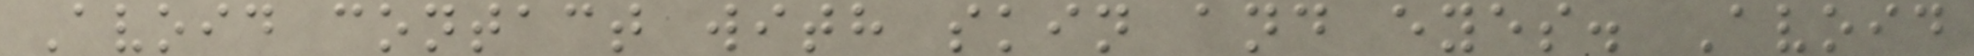Avoid contact with skin and eyes. Avoid
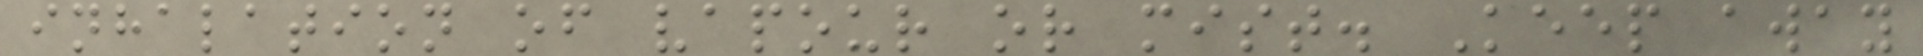inhalation of vapour or mist. Keep away
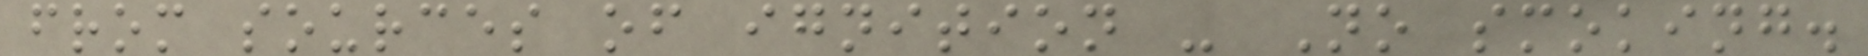from sources of ignition - No smoking.
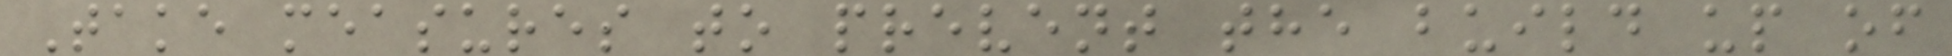Take measures to prevent the build up of
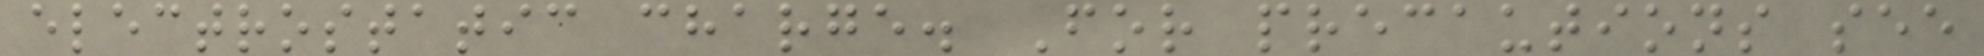electrostatic charge. For precautions see
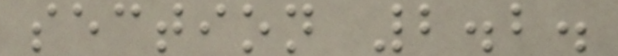section 2.2.
